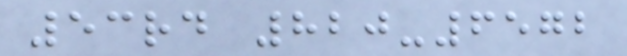53rd 820-6572
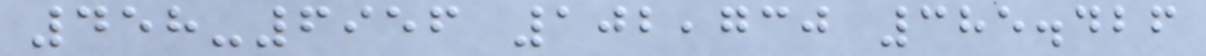458-6956 102,730 385.426
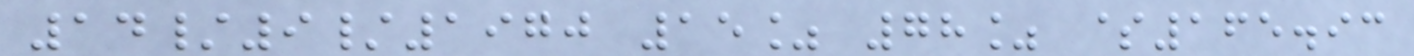14/9/1970 15% 78% $165.93
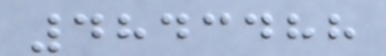4843488
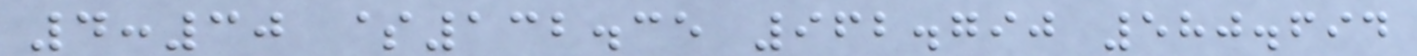4:30 $132.35 962.790 580.694
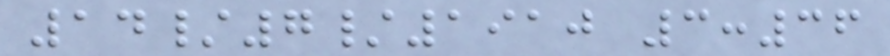14/7/1910 3:36
